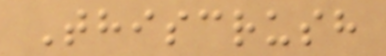Thiscrush
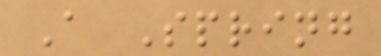A Spring
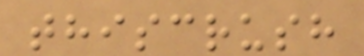thiscrush
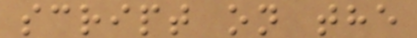script on the
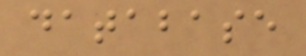database
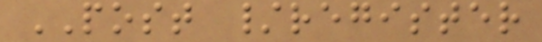POST /register
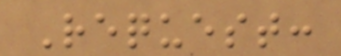Request:
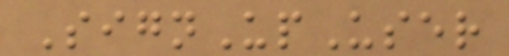SignUpUser
